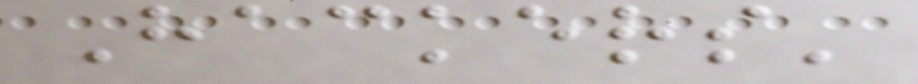Hackers'
